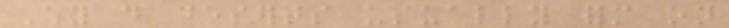Why do deserts usually form on
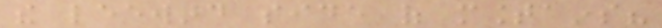the leeward side of mountains?
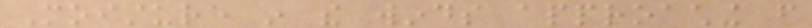Moisture in the winds approaching from
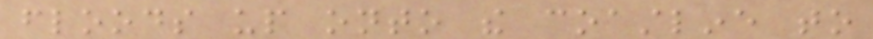floods up onto the coastline to
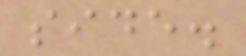side.
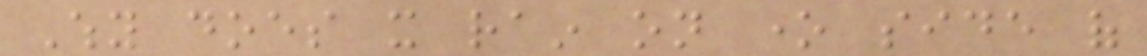Why does it rain on one side of
